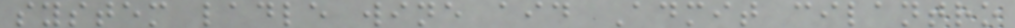system ladle wine aid Admit cilantro
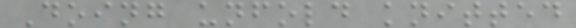Doing unfold knitted
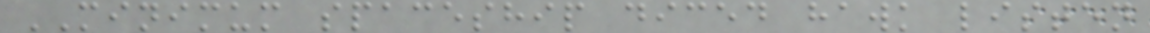MINIMUM spaceship diced hawk listen
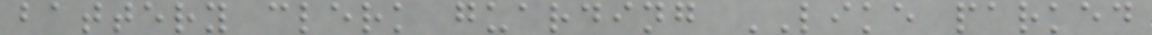battery clerk guarding LIKE parked
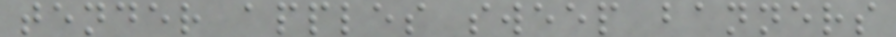tender apples sweep banners
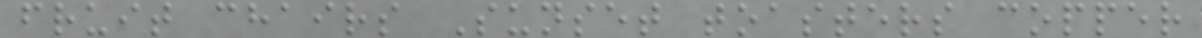fruit chairs Sunset toasters copper
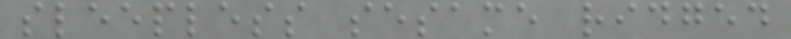sleepless sesame ridged
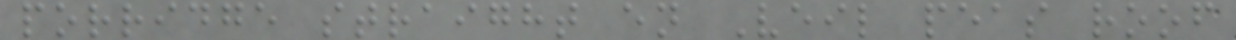porridge straight en Veil peas roof
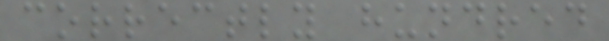correctly hundred
